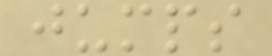jumps
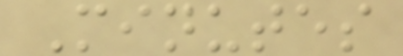Minutes
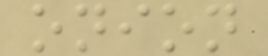onion
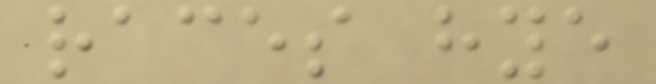races hye
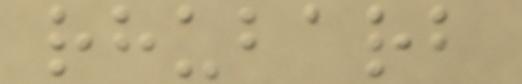rhubarb
